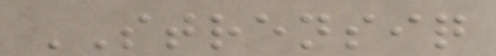STRENSIQ
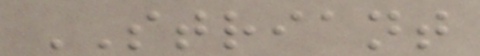STRIANT
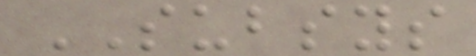SUBSYS
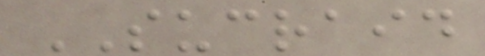SUCRAID
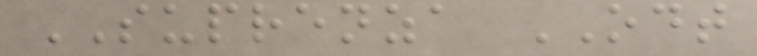SUPRENZA ODT
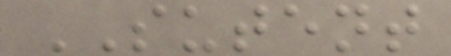SUTENT
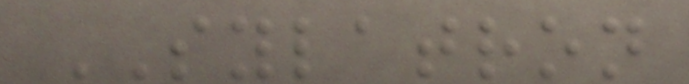SYLATRON
